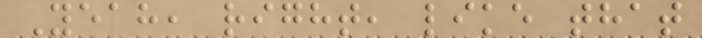Yeah, right, like that
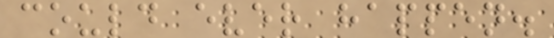could ever happen.
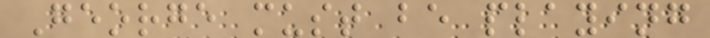George must be playing
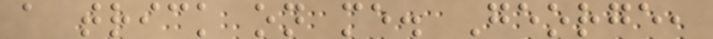a trick on me. George,
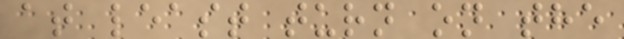at least turn on the
